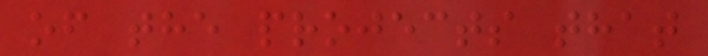of the projects that
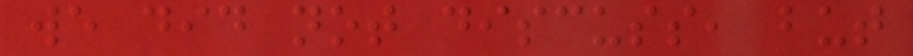we did not discuss, but
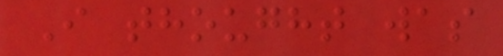I thought was
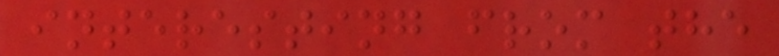interesting from the
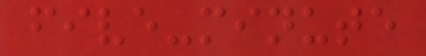five-minute
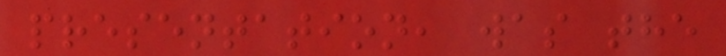presentation, was the
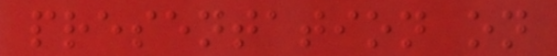presentation on
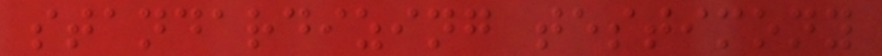standardizing testimony
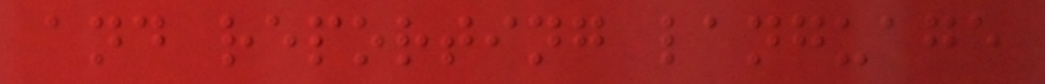and reporting language
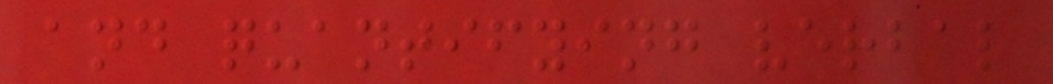and quantifying verbal
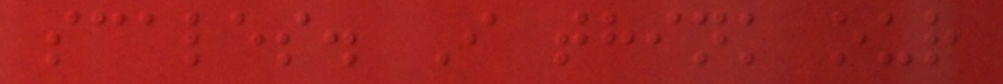scales. I think our
